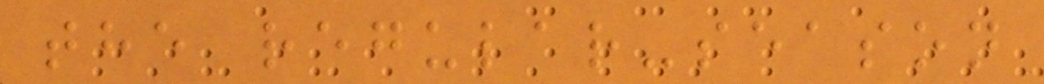the regular-season
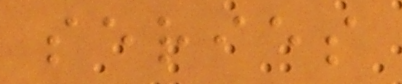series
